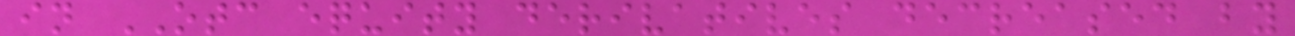in OTC equity derivatives decreased by
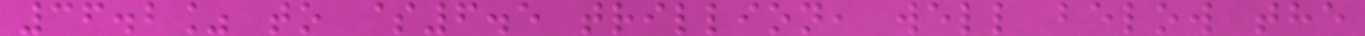36.2% to $6.5 trillion, well below the
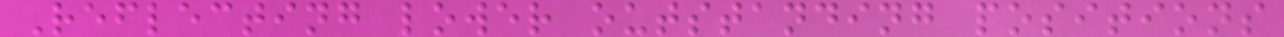Reflecting lower outstanding positions
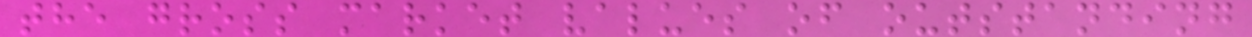the gross market values of outstanding
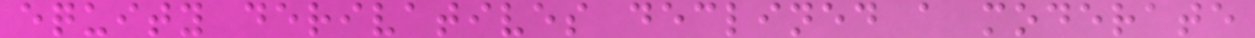equity derivatives declined a moderate
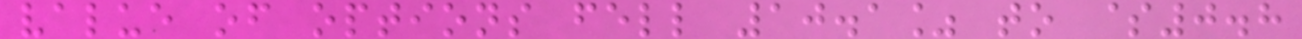value of options fell 10.1% to $0.8
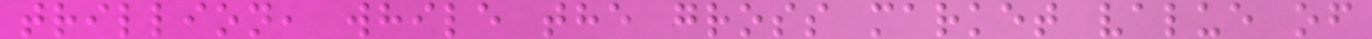trillion, while the gross market value of
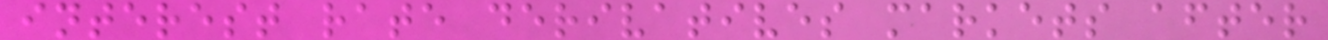interest rate derivatives markets after
